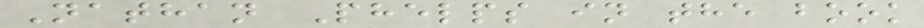Nathan Phelps in the book
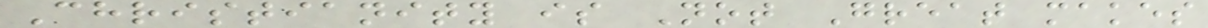Christianity is Not Great makes
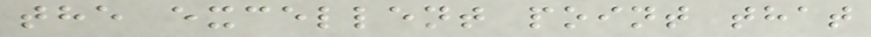the excellent point that
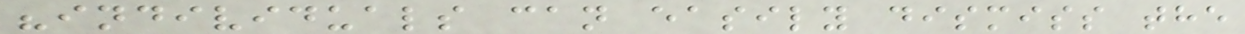"individuals can easily dismiss the
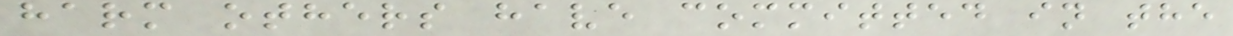harm others have committed in the
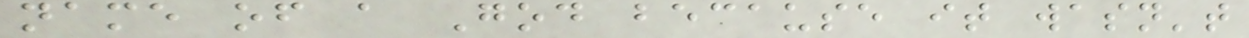name of a God because it wasn't
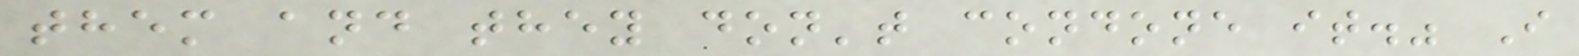them and they don't condone it." I
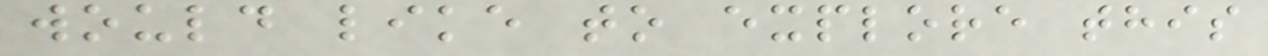would like to explore this
